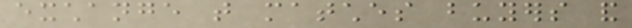exchange that matches buyers and
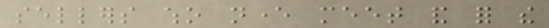sellers who never meet and for the
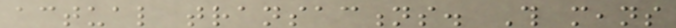actual transactions. This means
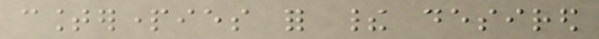counterparties for their desired
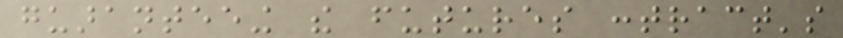guaranteeing the futures contract's
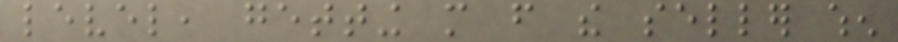level, getting more from the seller when
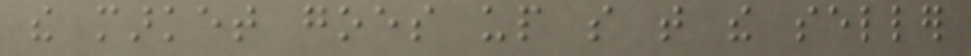the market goes up so that the seller
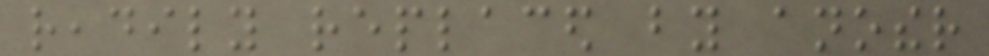readily replaced by another
